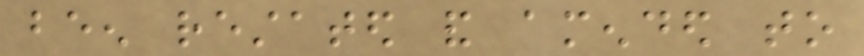been restated and amended to
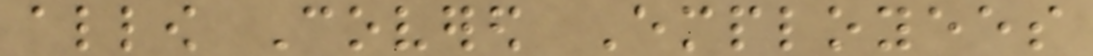allow Covered Employees
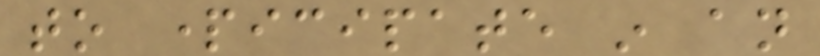to participate in an
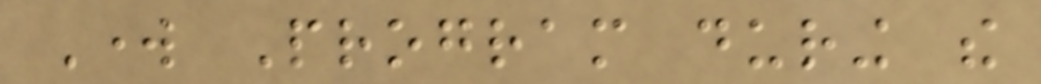Work Program during the
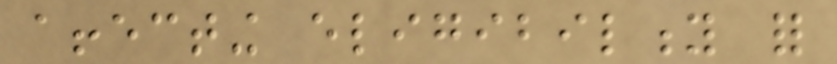affecting eligibility for
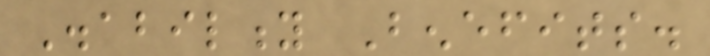Disability Benefits.
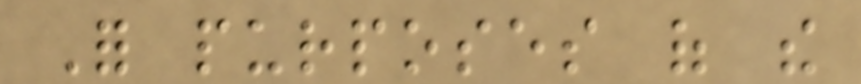For purposes of the
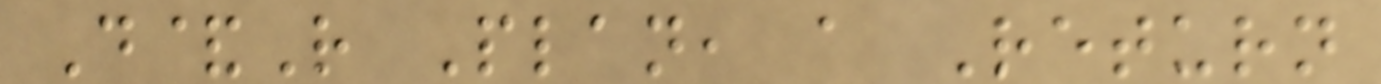D&R Plan, a Return
